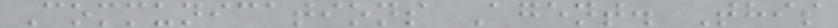Communications Agent. This
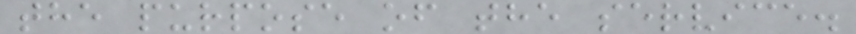the purpose of the service.
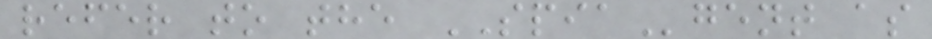refer to the SPIAgent as
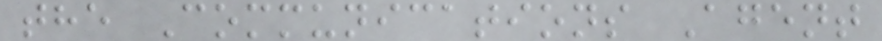the Communications Agent
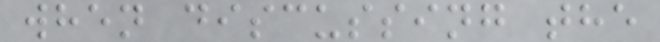when discussing the
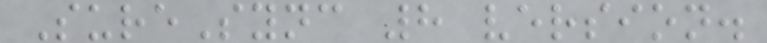SureSync 8 version.
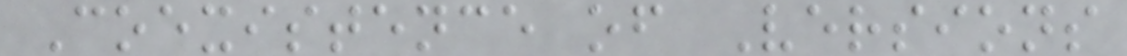Coexistence of Versions
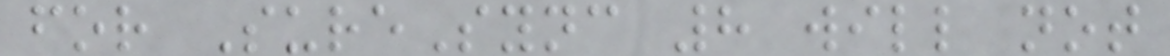for SureSync 8 will not
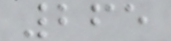265
